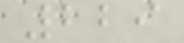229
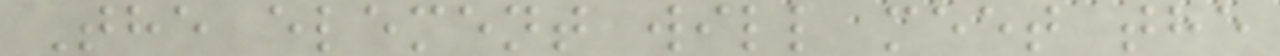The element will meet the
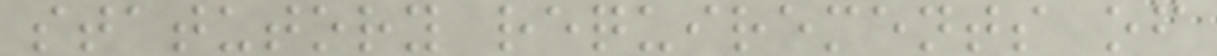statutory requirements of
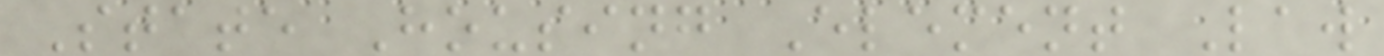State Housing Element Law
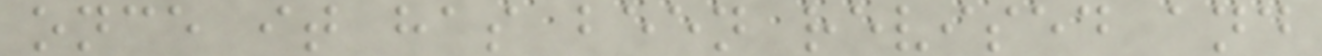once it has been revised and
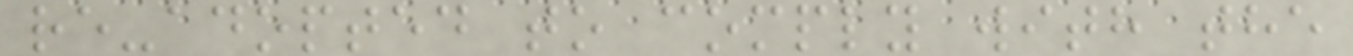re-adopted to comply with the
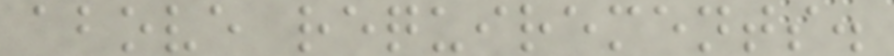above requirements.
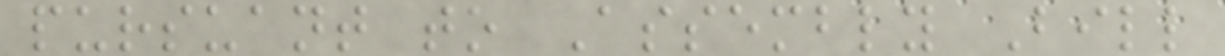pursuant to Assembly Bill
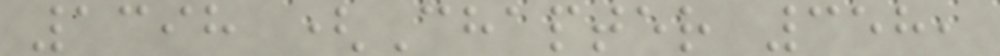1398 (Chapter 358,
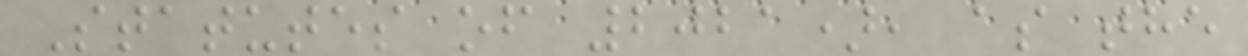Statutes of 2021), as the
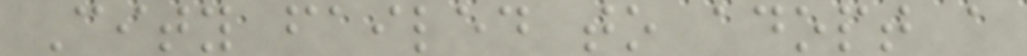City failed to adopt a
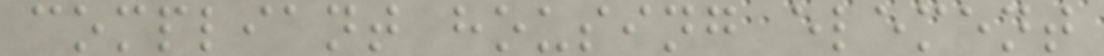compliant housing element
